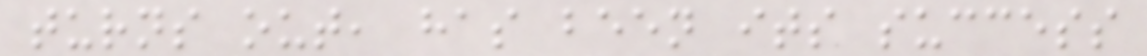turns out, has been its success
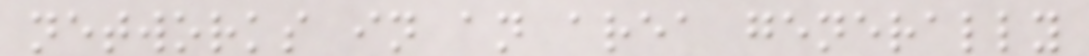networks in an area generally
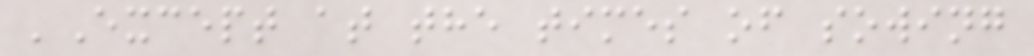'Except at the times of sowing
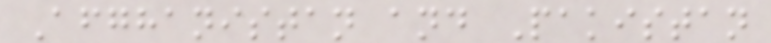Afghanistan and Pakistan
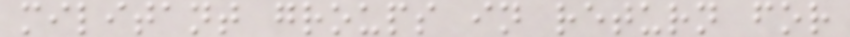militant groups in return for
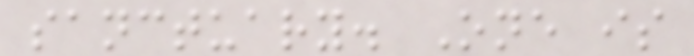sanctuary. One is
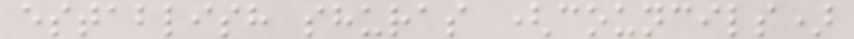establish shuras (councils)
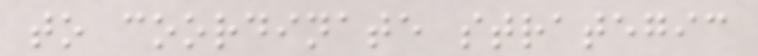to coordinate strategic
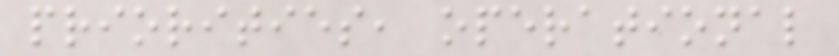priorities, operational
